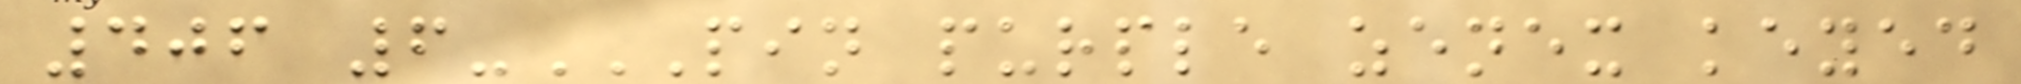406 6-PIN PURPLE ZENEX KEYED
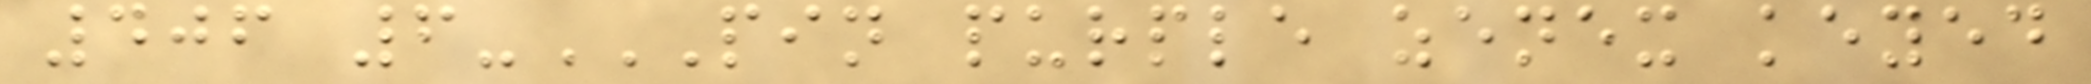406 6-PIN PURPLE ZENEX KEYED
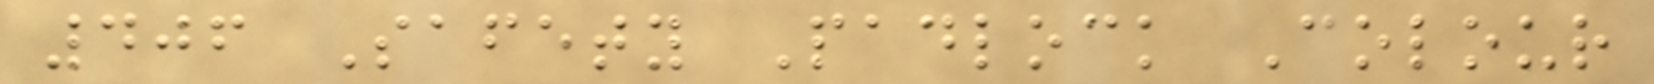406 Safety Padlock Colour
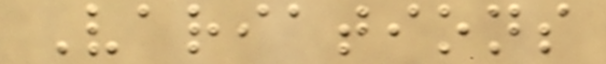Variations
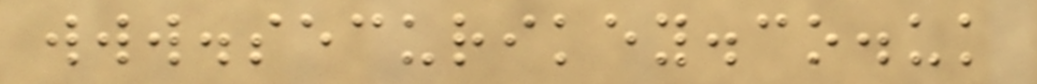www.securikey.co.uk
